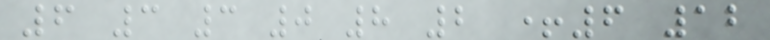6 3 3 0 8 2 +6 12
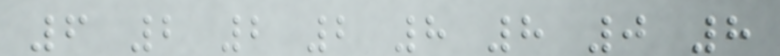6 2 2 2 8 8 0 8
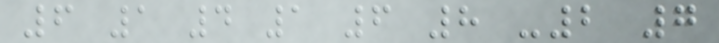6 1 4 1 6 8 -2 7
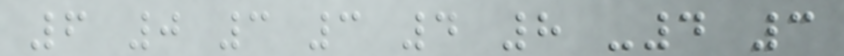6 0 3 3 4 8 -4 3
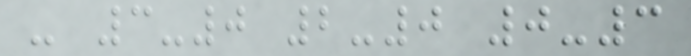- 3-0 2-0 0-3
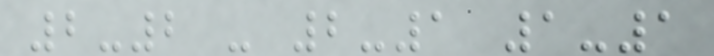2-2 - 2-1 1-1
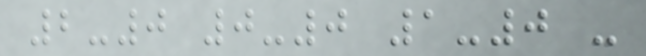2-0 0-0 1-0 -
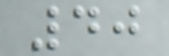40
